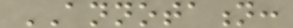ANNOTATION:
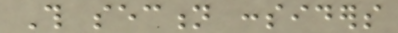This section considers
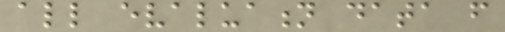all evaluation data from
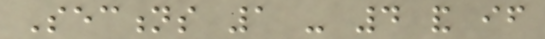Sections 1 - 4 and if
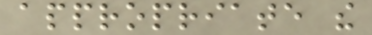appropriate the
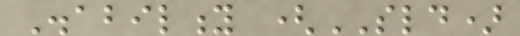Disability (SLD)
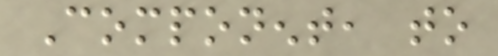Component, to
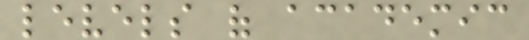levels of academic
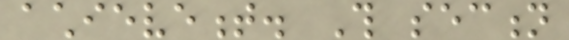achievement. This section
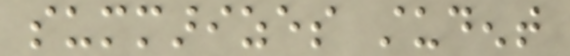summarizes student
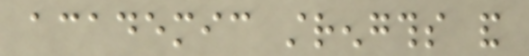academic strengths and
